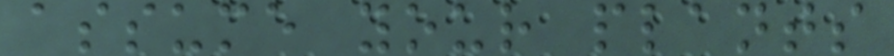assume your plants
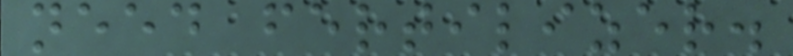need fertilizer.
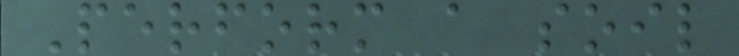Perform a soil
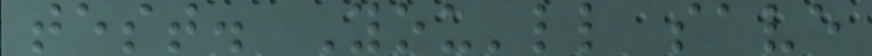test. You'll save
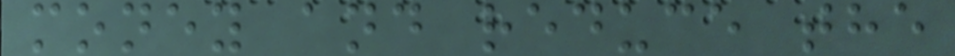money and reduce the
